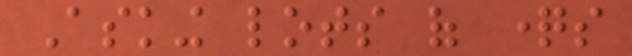Asking lots of questions
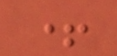+
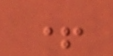+
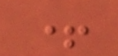+
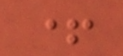+
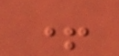+
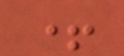+
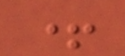+
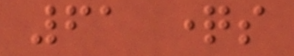61 questions
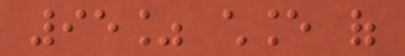95% chance of
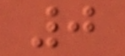0
